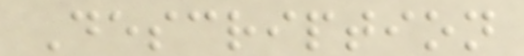Description
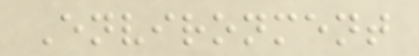Environment
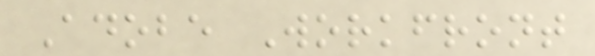Adobe Workfront
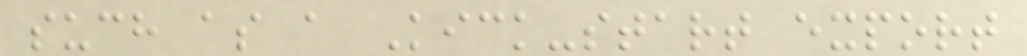such as a Kick-start export
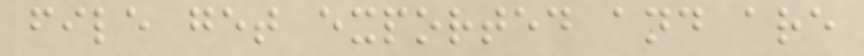file get exported and are
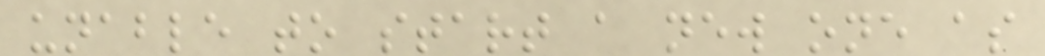unable to start a new one as
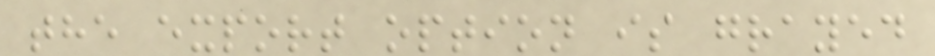the export option is grayed
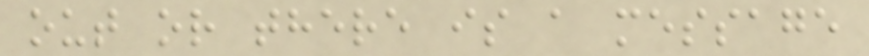out or there is a message
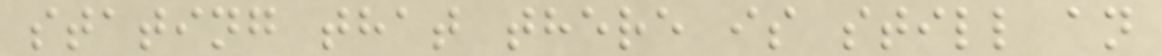stating that there is still an
